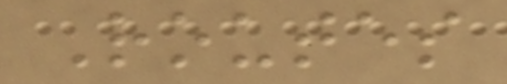Routes
